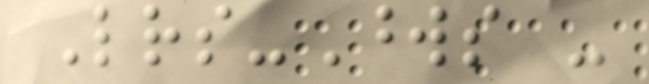Letters-Words -
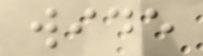wide
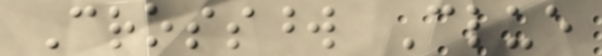Crossword Clue
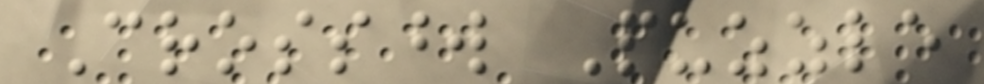Crossword Puzzle
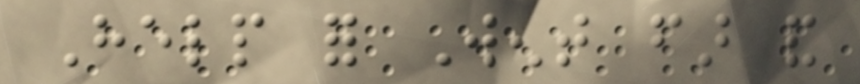Help for Went far and
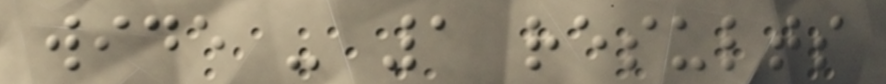wide - 1 results
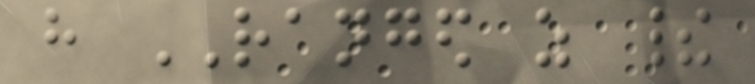have RANGED as their
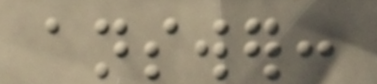answer:
